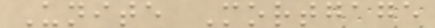Unite Mortgage
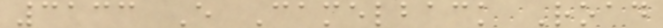3133 E Camelback Road
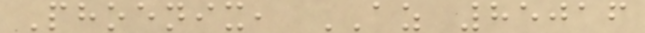Phoenix, AZ 85016
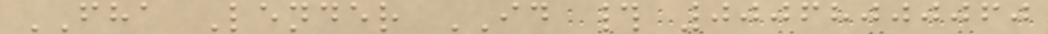FHA Lender ID # 00068000060
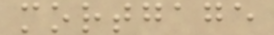mortgage
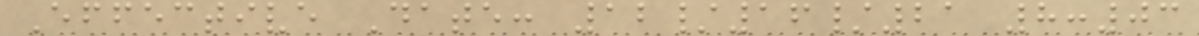Effective Date: 12/16/21 8:03
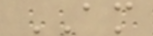AM
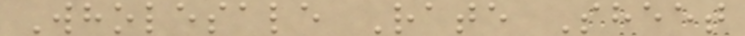Wholesale Rate Sheet
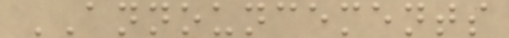ANNOUNCEMENTS
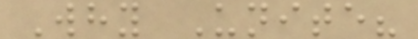Why Unite?
